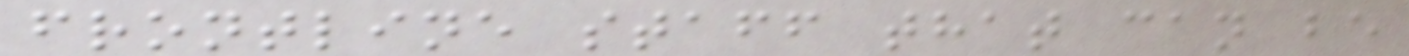frontline staff that can be
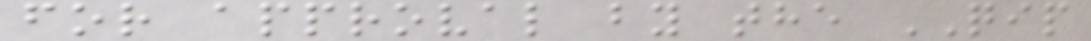for approval by the QIP
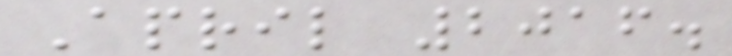April 2016.
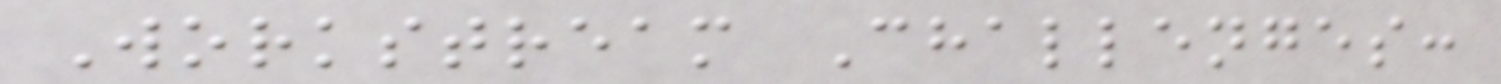Workstream Challenges:
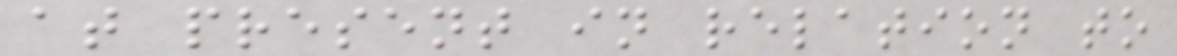at present in relation to
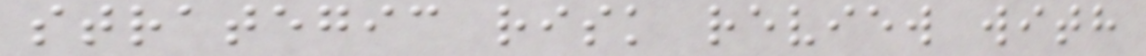strategic risk review with
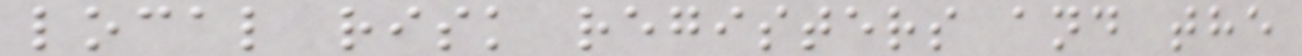local risk registers and the
